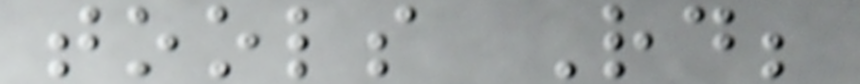tools Rd;
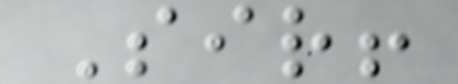Sir!
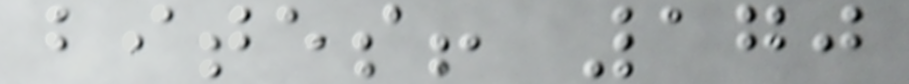bites! 170
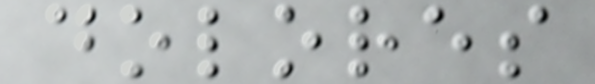dolores
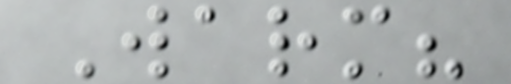Warm?
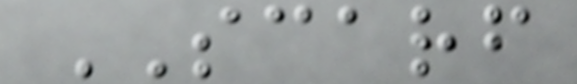SCARF
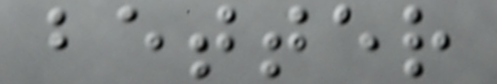better
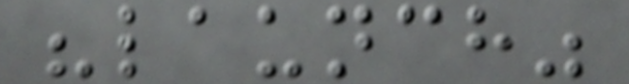"launch"
